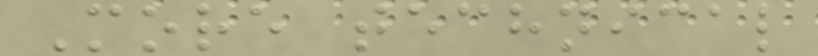More technical
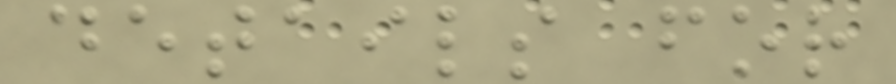details for
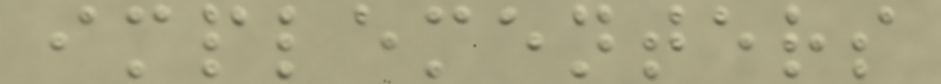implementers
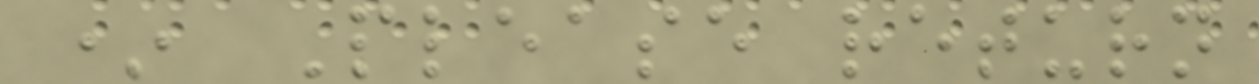* Please return
